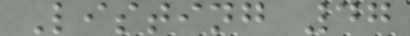Listing 47
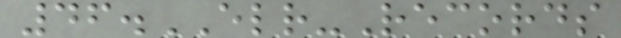46.ELR-Records
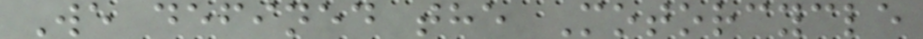We defined the Motorcycle
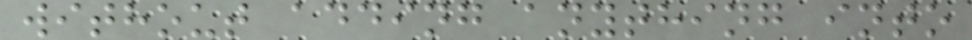without adding anything into
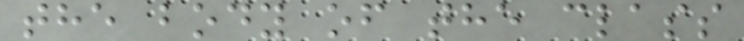the body of the class
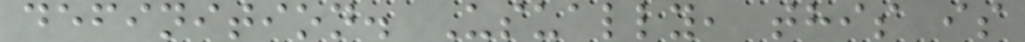definition. Usually, this is
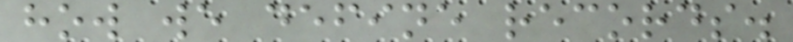how we define records.
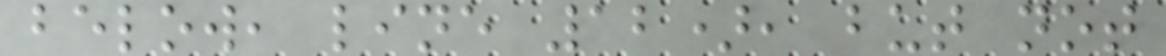below, line 12), but not
